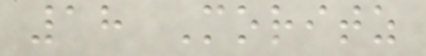18 Moritz
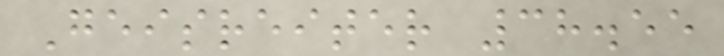Geisreiter 38.55
